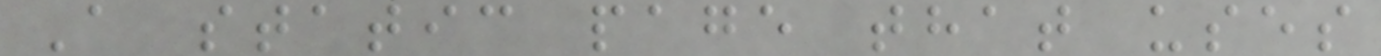A static page that uses
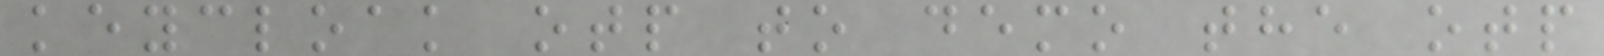keycloak otp to demo the otp
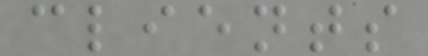clients
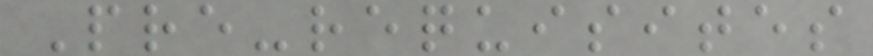Pre-requisites
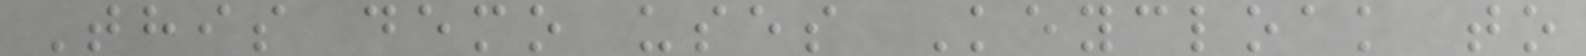This demo uses Keycloak to
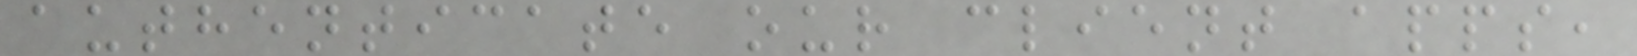authenticate our client apps,
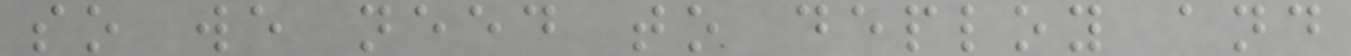so we need to deploy and
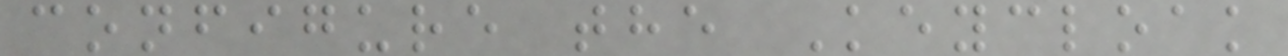configure the Keycloak
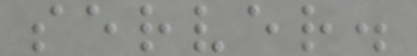server.
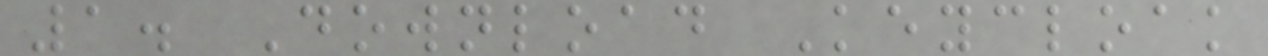1. Download Keycloak
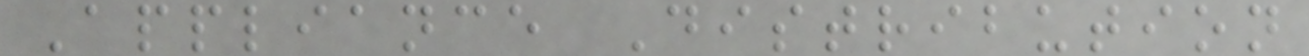Appliance Distribution
